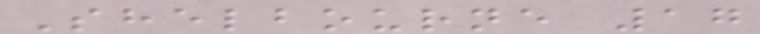Shelbourne 17
